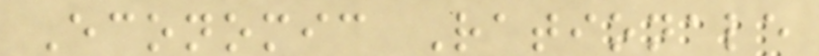Economic Rationale
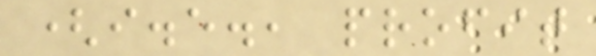(i.e., profit
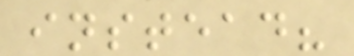instead?
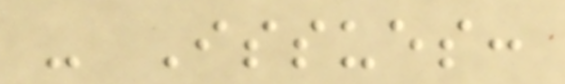- Issues:
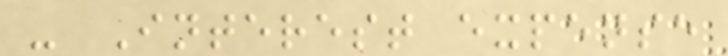- Interest expense
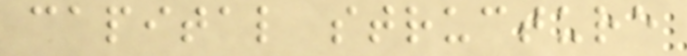capital structure
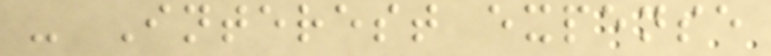- Interest expense
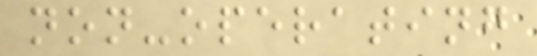non-operating
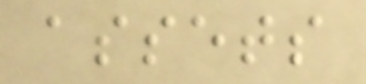assets
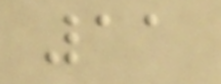11
